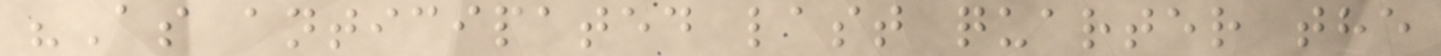"As anticipated last quarter the
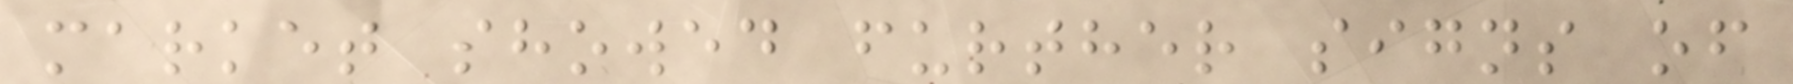market showed further signs of
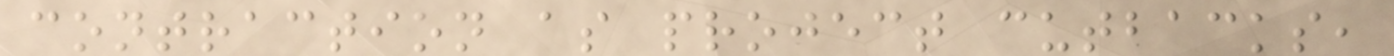contraction as project cutbacks,
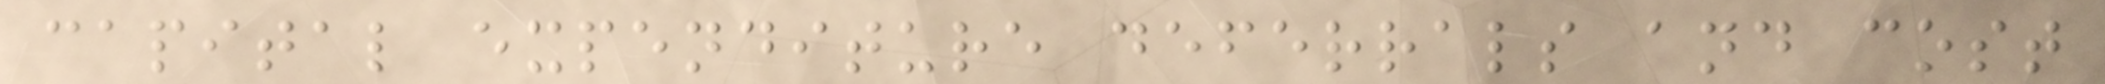capital expenditure deferrals and cost
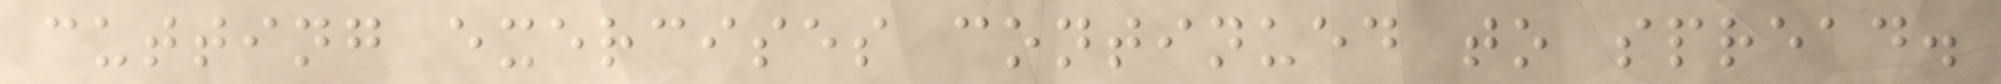cutting exercises continued to spread.
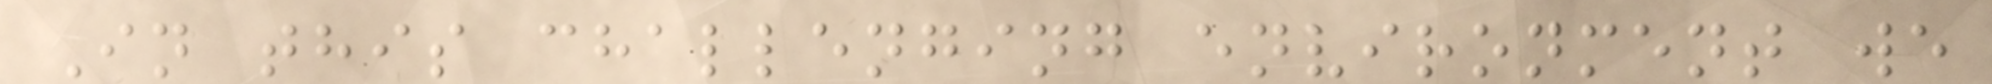In this challenging environment we
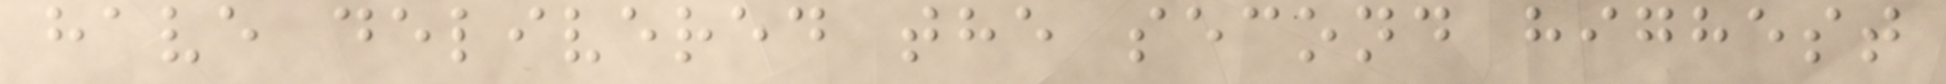have delivered the second highest
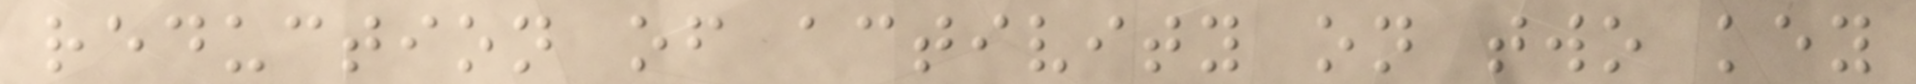reduction of activity on two key
